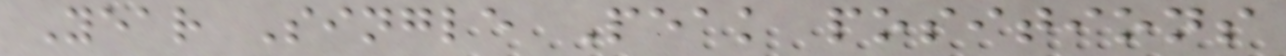Year Single Peak positions
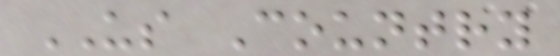US Country
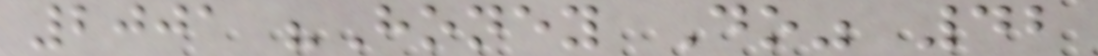2001 "Honey Do" 42
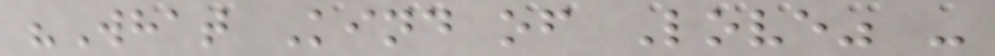"What Kind of Love" -
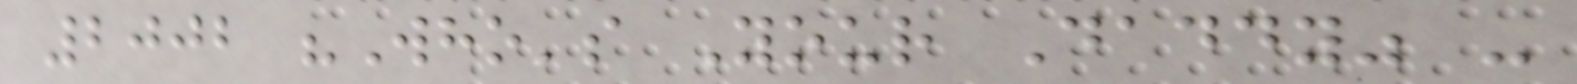2002 "Who's Your Daddy" -
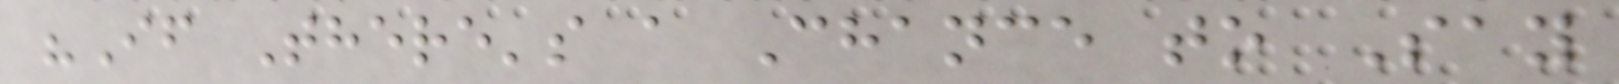"If There's a Chance to Say
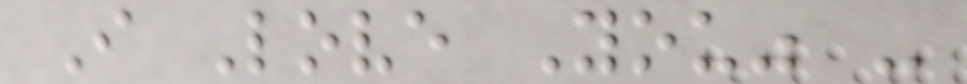I Love You" -
